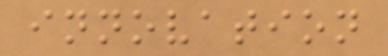innovation
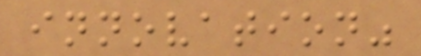innovation"
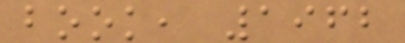book, 1962
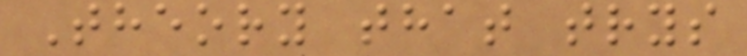Theory that trys
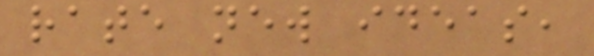rate new ideas,
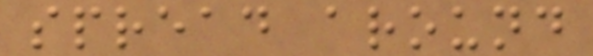spread around
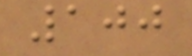100
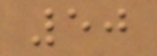50
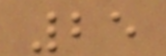25
